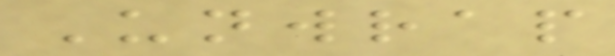Unwrap
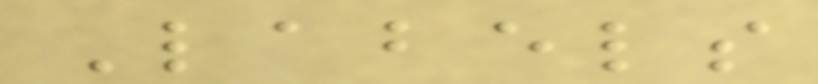Labels
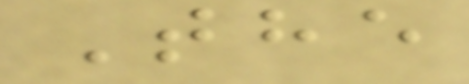The
